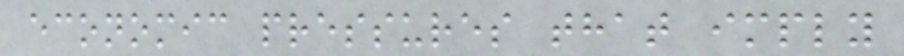economic pressures that imply
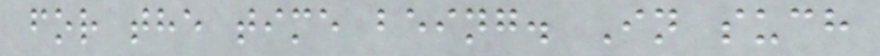for the time being. In such
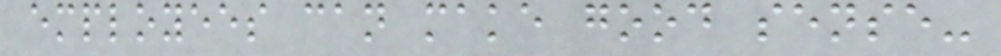employees can make good sense-
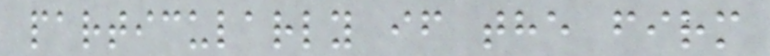particularly if the firm
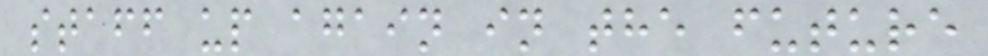staff up again in the future
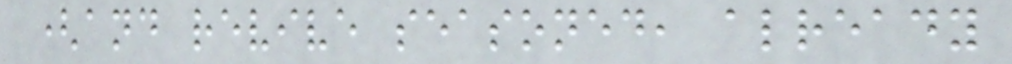(and revive seasoned, already
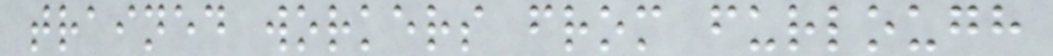trained workers from furlough
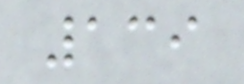139
